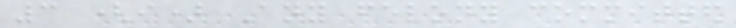3 (i) Any felony committed
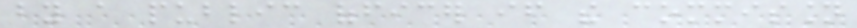by a public officer if the commission
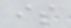is
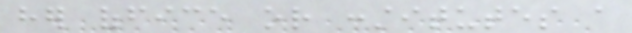her office or constitutes a
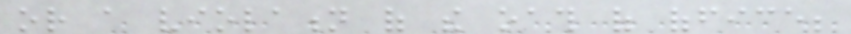or a violation of the oath of office;
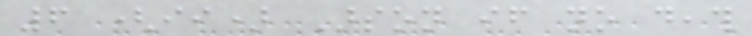6 (ii) Arson if no death
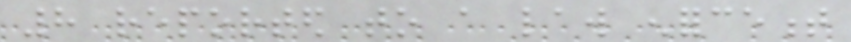8 reported to a law enforcement
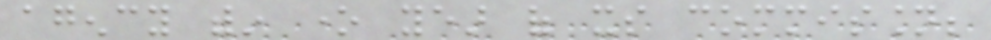agency within one year of its commission;
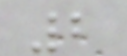2
